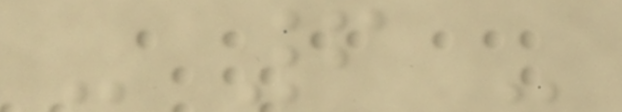- 6 -
